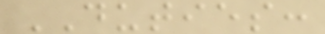DUTIES:
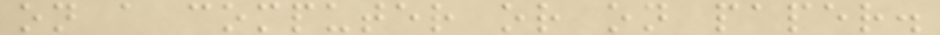on a computer or on paper.
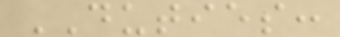DUTIES:
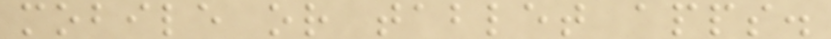mobile or tablet apps.
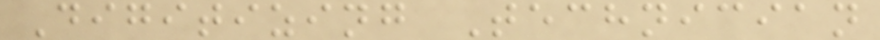Digitizing Technician
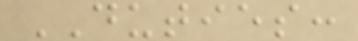DUTIES:
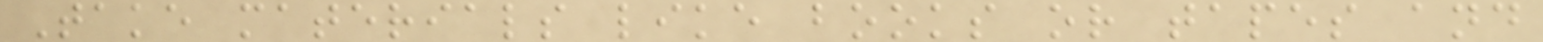Take materials like books or tapes and
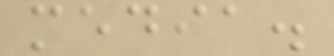media.
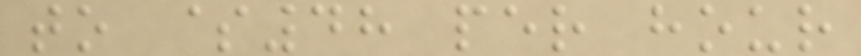to $48 per hour
